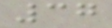37
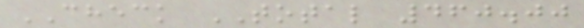CHECK TOTAL 460.00
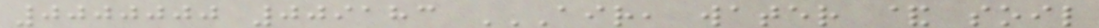0000000 009183 AIR, WATER & SOIL
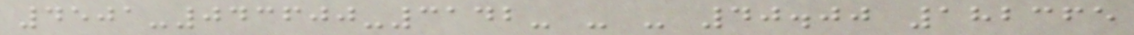4501-043600-3142- - - 40.00 182365
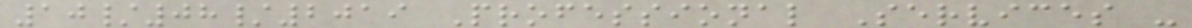10/08/2019 Professional Services -
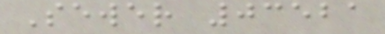Sewer 03521
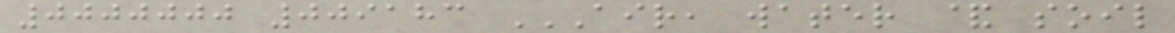0000000 009183 AIR, WATER & SOIL
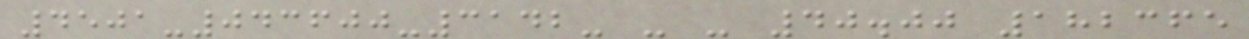4501-043600-3142- - - 40.00 182365
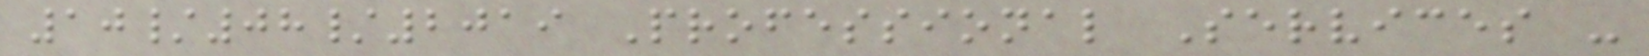10/08/2019 Professional Services -
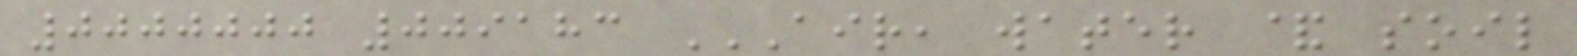0000000 009183 AIR, WATER & SOIL
